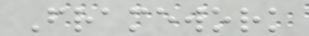Framework
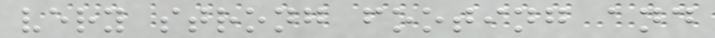very strong footing and
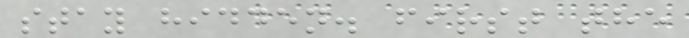stay hidden. first the
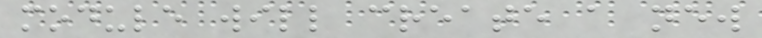module will create a new
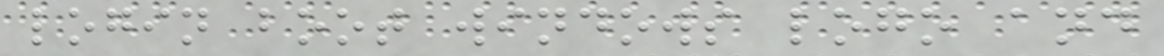login boot windows logo and
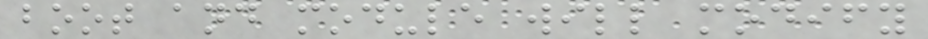boot and module will modify
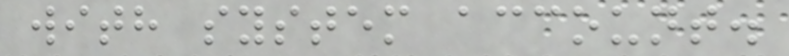with system account.
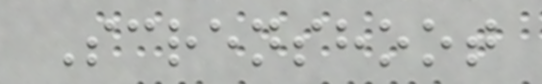Screnshoot
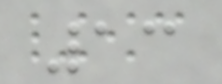13
